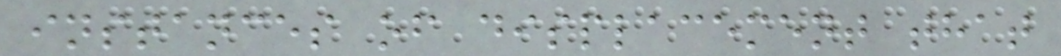instances of displacement that
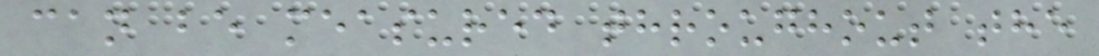can be measured throughout the
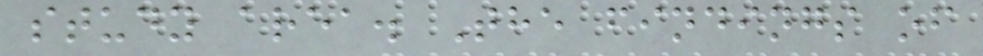study area. The findings of
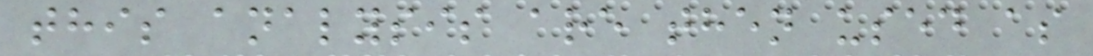this analysis are then used as
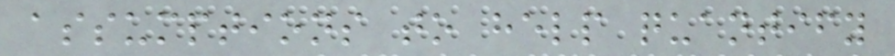assumptions to help quantify
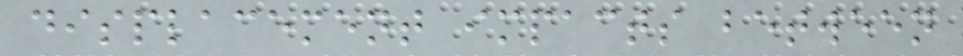displacement impacts between
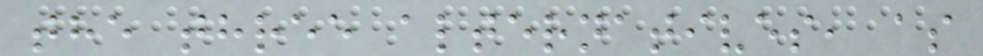the three alternatives, as
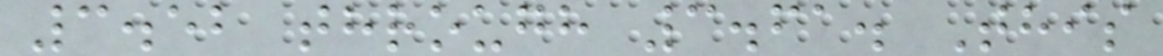3.52 through 3.61. This
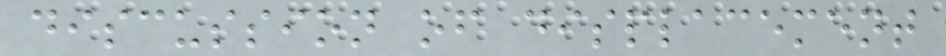discussion of displacement
